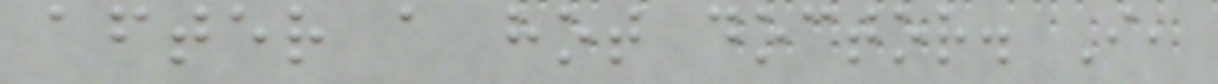after a hot doctor. I,
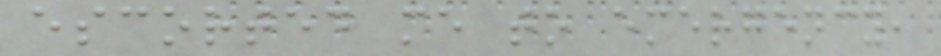escorted me to emergency,
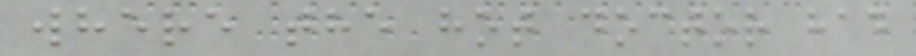where the hot doctor had
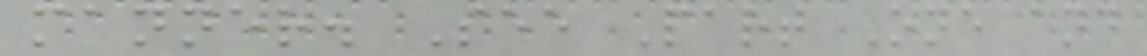manner. See Part One and
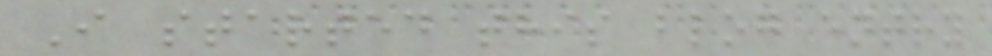I started this blog entry
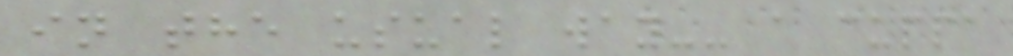in the usual way-- a cuppa
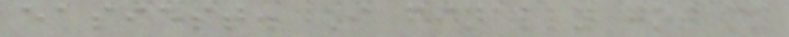easiest. I finally got my
